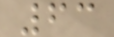63
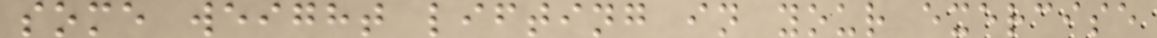some weight lifting in your exercise
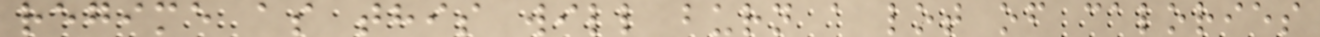regime as this will burn a lot of calories
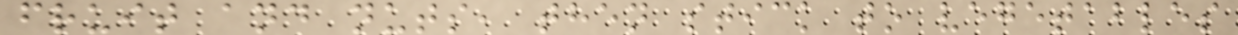fruit and nuts, then stick to vegetables
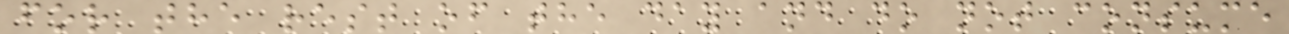for the rest of the day and do not consume
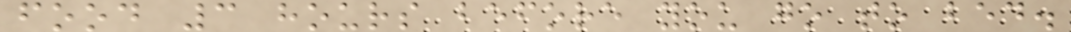food 3 hours before you go to bed.
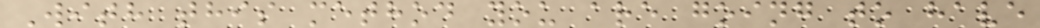With this method you are going to have
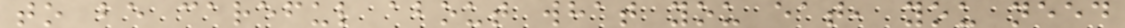to be careful about what you eat, you need
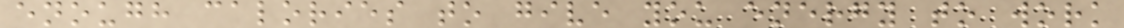enough calories to give you energy to work
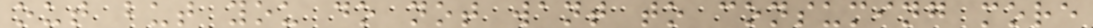out but you do not want to consuming more
